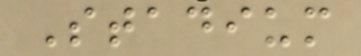Stadium
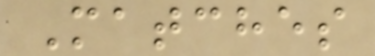Matches
